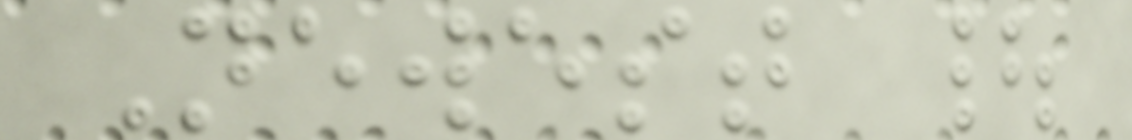Newest |
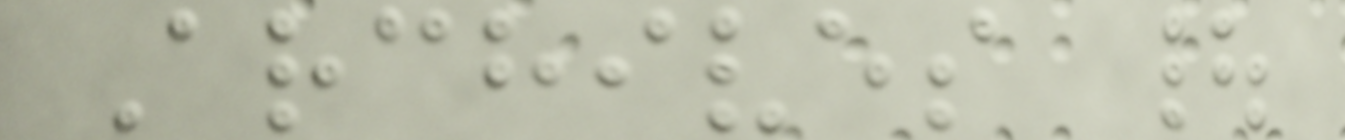Archives |
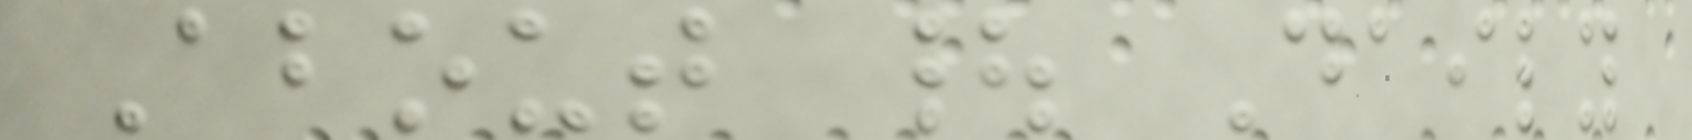About | Daily
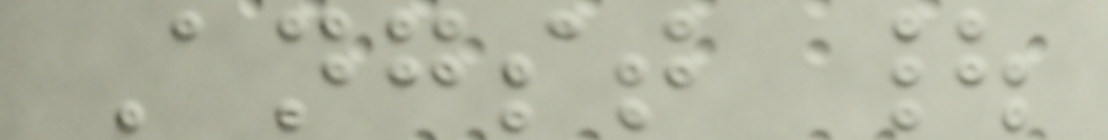Angst |
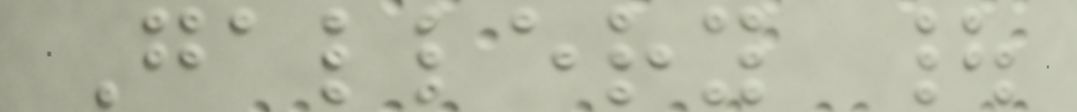Gallery |
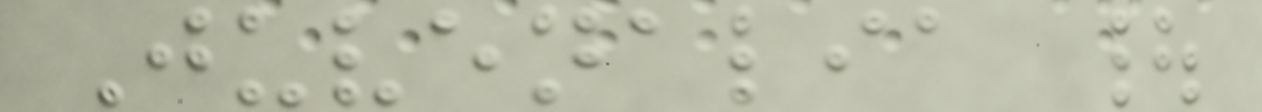Juvenalia |
